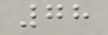78
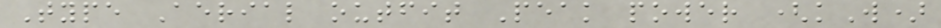Type Aerial outfit Peak power (kW)
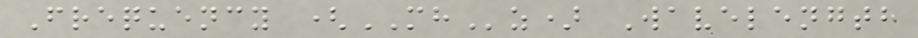Frequency (MHz) Wavelength
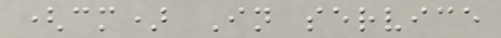(cm) In service
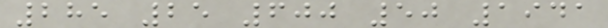285 25 600 50 1941
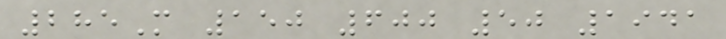285M 150 600 50 1941
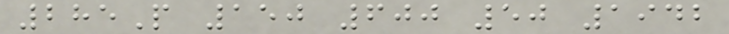285P 150 600 50 1942
